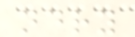ndry
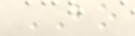BO
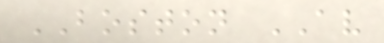BOSTON AV
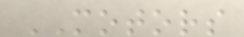MOTORS
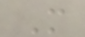M
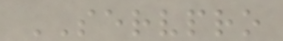SERVPRO
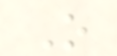O
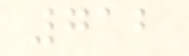712
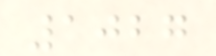1027
